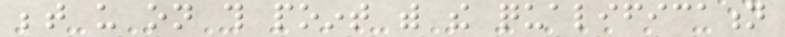between us on this point with the qualification
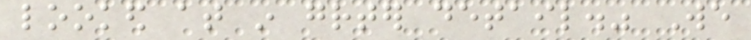looked at in greater detail." We
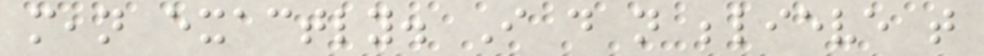mean exactly. I do not believe that
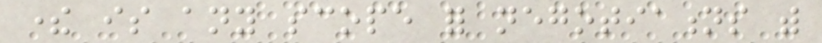there is any scope for negotiations with
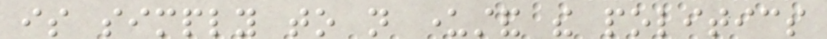is simply to not understand the politics
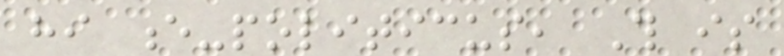hi e-politicus, This is
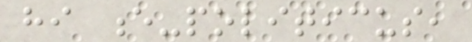hi e-politicus,
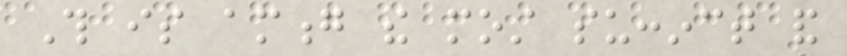This is among the most succinct and
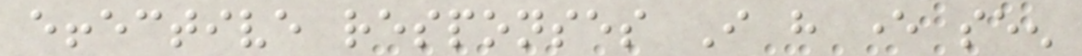effective responses I have ever seen
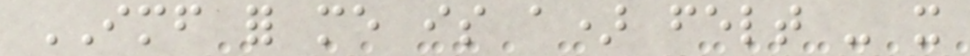IMF for me is a) felt - it
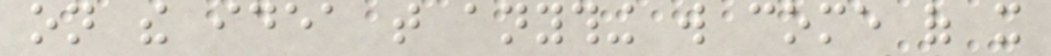on the idea that anything will come of it
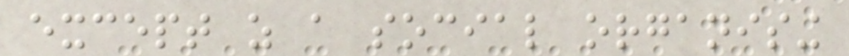except as a social organising
